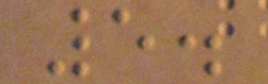5.
